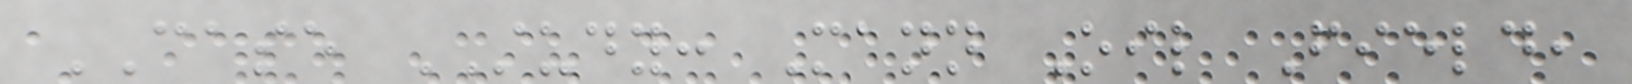CASE STUDY: Mann Oil Field,
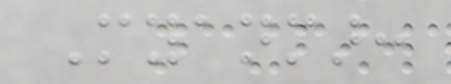Myanmar:
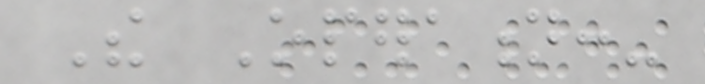The Operation:-
